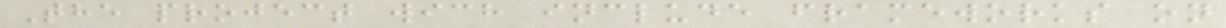The project wich include frameworks on
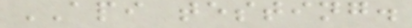API testing.
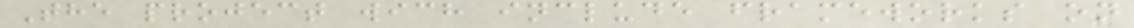The project wich include frameworks on
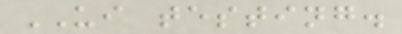UI testing.
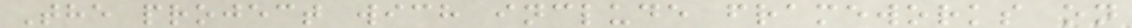The project wich include frameworks on
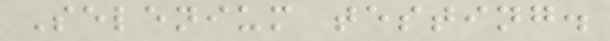Selenium testing.
